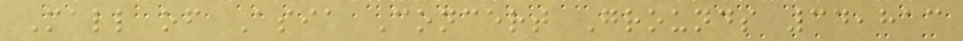Mall of Asia Concert Grounds 34,813
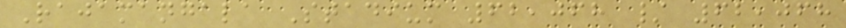Rajamangala Stadium 62,068 / 62,068
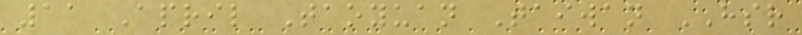11 April Taoyuan Taiwan HSR
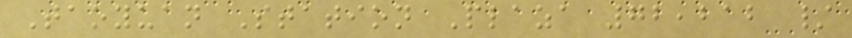Taoyuan Station Plaza 72,212 /
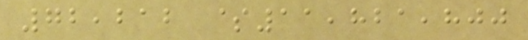72,212 $11,821,800
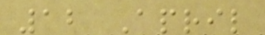12 April
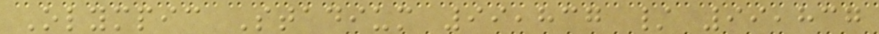Olympic Stadium 99,837 / 99,837
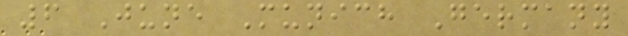6 June Munich Germany
